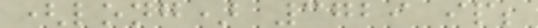(long) 3729 ip;
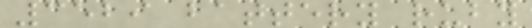3529 battery ruby
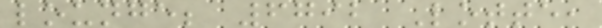lounge; 6792 Lotte,
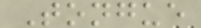Tongue
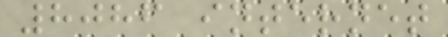8086 internet
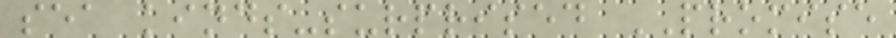sea kinds-surprised PROMISE
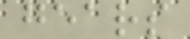gears
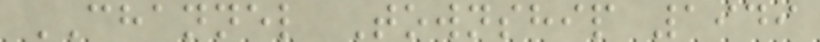CHANNEL Township 1949
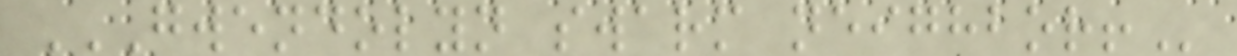GWENDOLYN SWARM NEIGHBOR!
